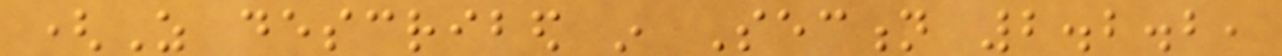(As described in Section 2.2.2,
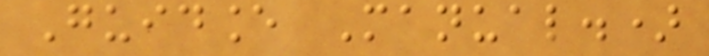Guidance Manual.)
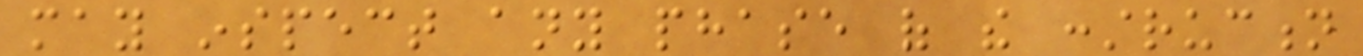may inspect any phase of the construction
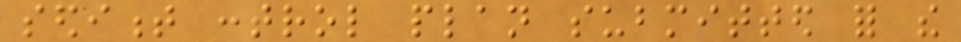sediment control plan submitted for the
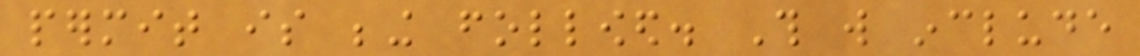permit is being followed. This will include
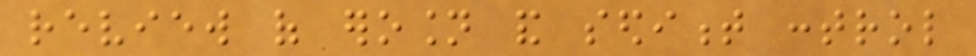review of erosion and sediment control
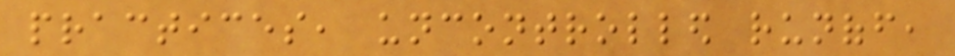practices, uncontrolled runoff,
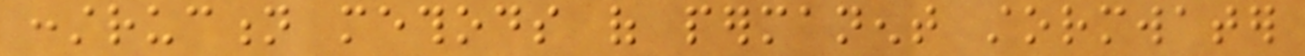construction methods of permanent stormwater
